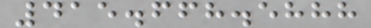415.668.5888
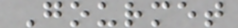Gourmet
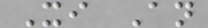Xi An
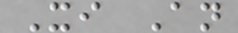Xi An
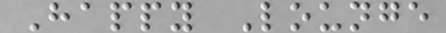Happy Lounge
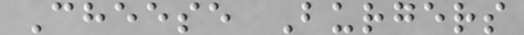Cheese Burgers
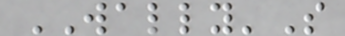WALLY'S
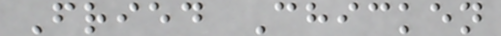Fried Chicken
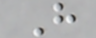H
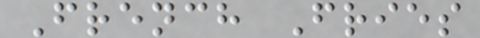French Fries
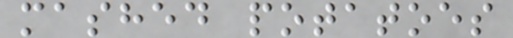mashed potatoes
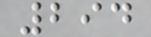294
